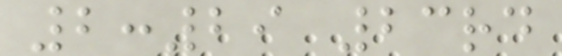2:29 23rd
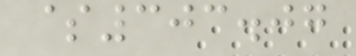$303.07
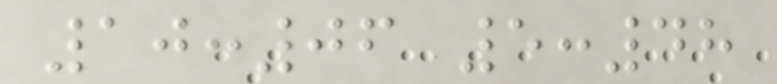10:06 5:48
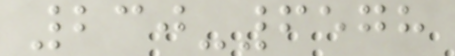230-6578
